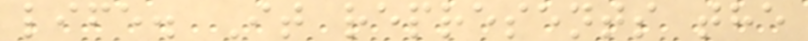life. It represents the
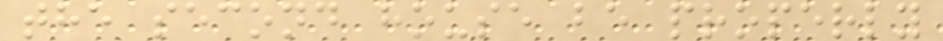the second house be properly
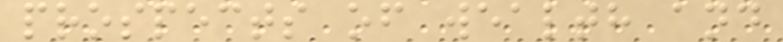prospects of wealth and
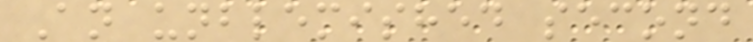An unblemished second
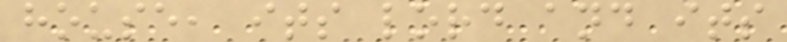house, its lord and its
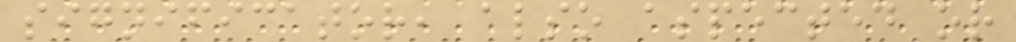significator, also aspected or
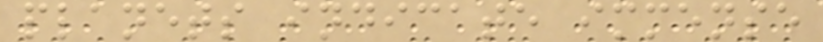planets indicate immense
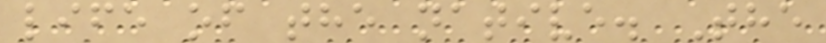life of the native. The
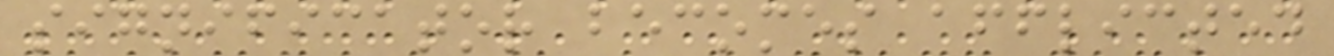significator becomes afflicted
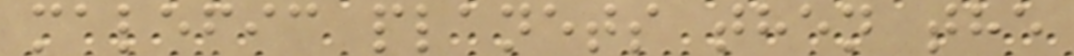malefic planets then the
